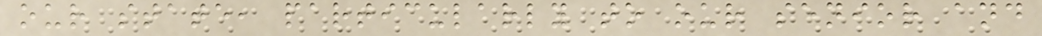our state, particularly to our senior and
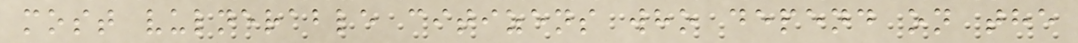most vulnerable citizens who depend on the
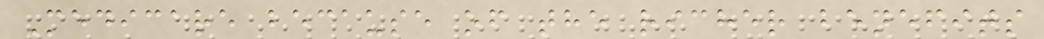Medicare because of the richer benefits
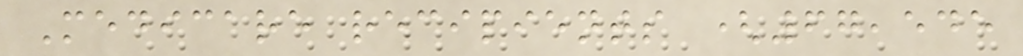Medicare recipients (67,545
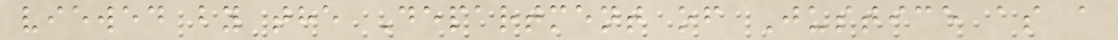viewed by the Department of Justice as a
